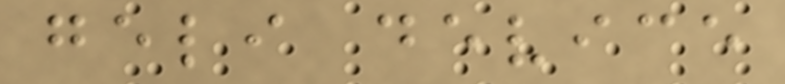geli device
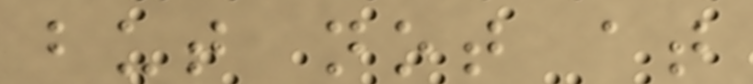but not at
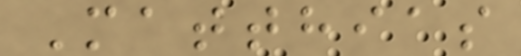Matthias
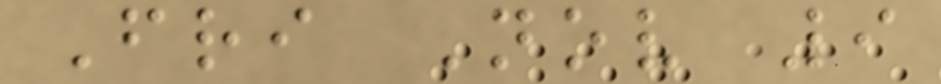Fri Nov 9
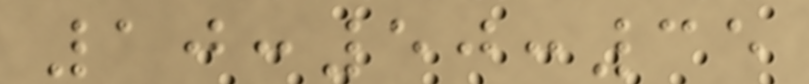10:50:35
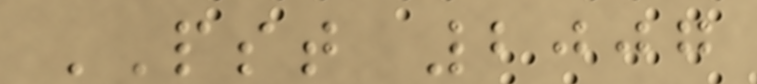PST 2007
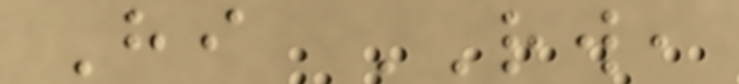Hi RW,
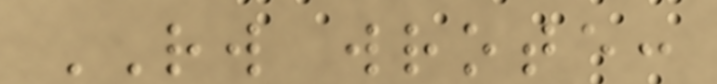RW wrote:
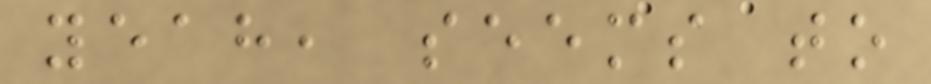yeah, seems to
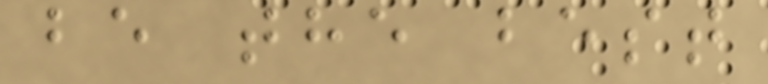be the best
